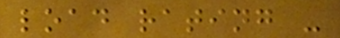load rating -
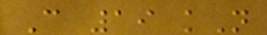C 19 kN
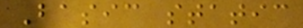Basic static
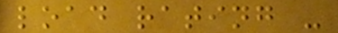load rating -
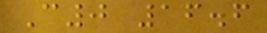C0 16.6
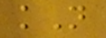kN
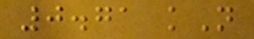0.71 kN
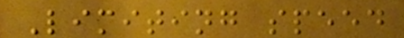Limiting speed
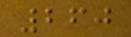260
